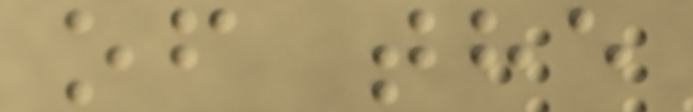of the
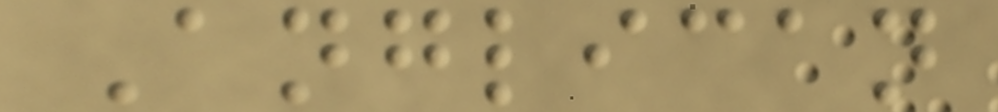Anglican
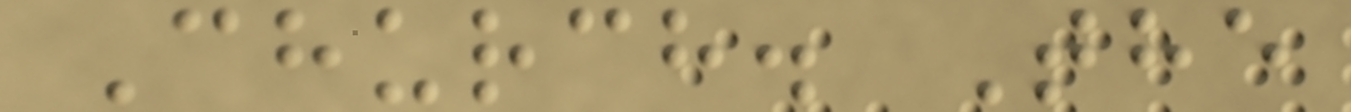Church. The
